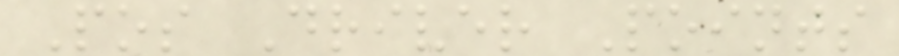Pos Driver Points
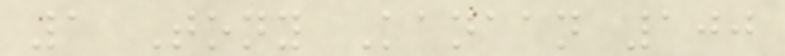1 Tony Kanaan 100
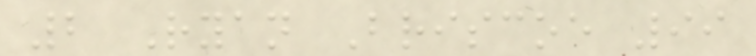2 Ryan Briscoe 99
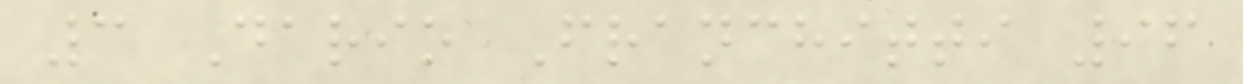3 Dario Franchitti 96
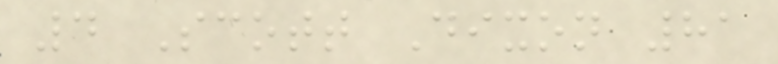4 Scott Dixon 81
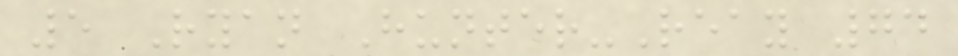5 Ryan Hunter-Reay 74
